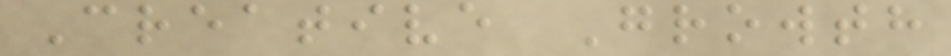Creative Growth
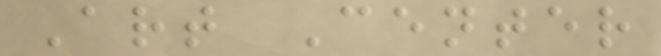Art Center
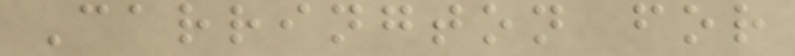Carrington for
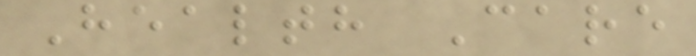Health Care
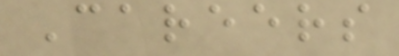Careers
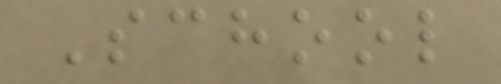School
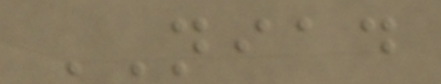NIAD
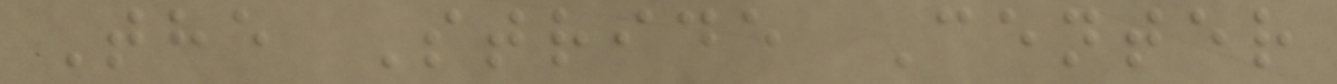The Stride Center
